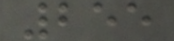255
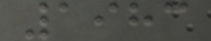1983
